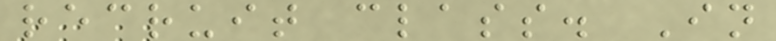recruit class. In
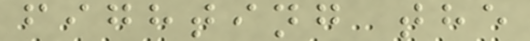fighting the
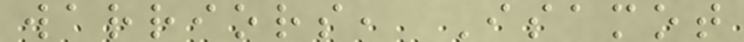warriors, Isamot
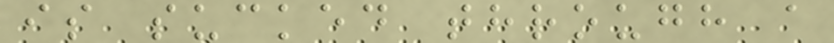is sucked through a
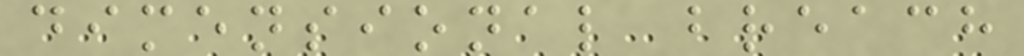dimensional breach
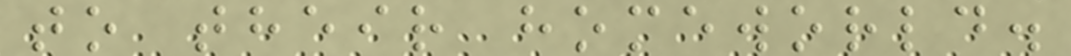to their homeworld.
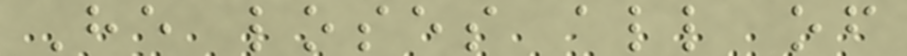He loses all of
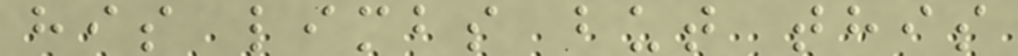his limbs but this
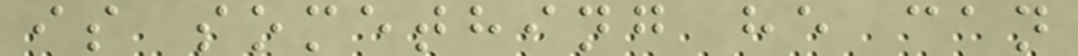is something he can
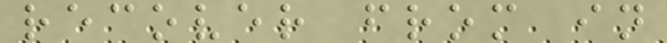recover from in
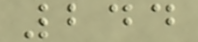244
